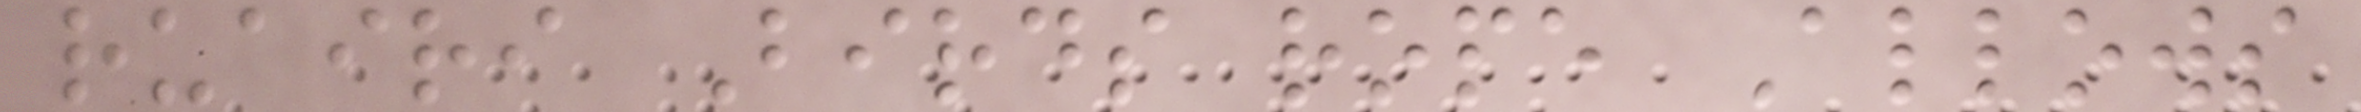ruairi Birds rope Allows
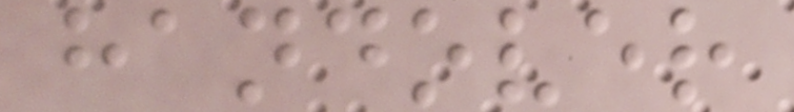handover
